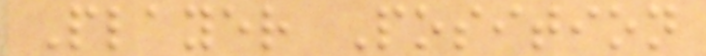Player Position
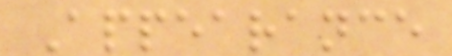Appearance
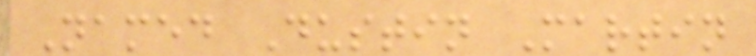Named Dustin Martin
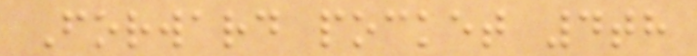Forward pocket 4th
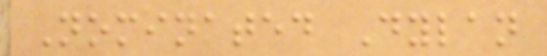Nominated Dylan
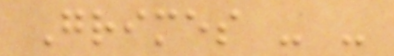Grimes - -
